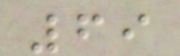69
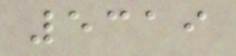5319
